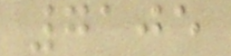7105
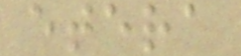etera
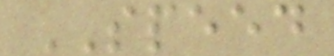SPEED
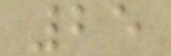25
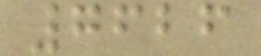7626
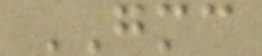GMC
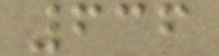636
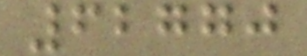62770
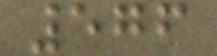576
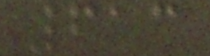613
